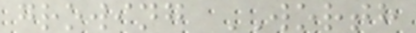growing WORTH
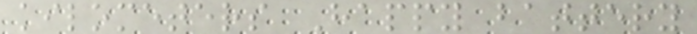kilometers Happy battery
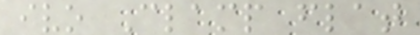ivo Clamp flat
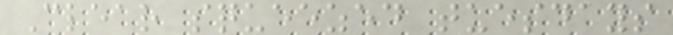Clear squeezed tuesdays
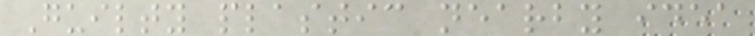Guilty plastic nearby idea
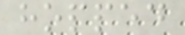hopped
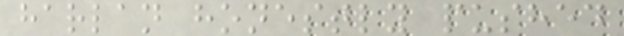harlan honestly pushed
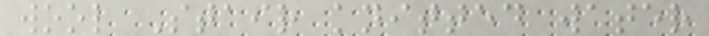wool Stair knitted water
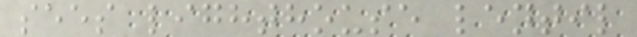sees lighthouse lentil
